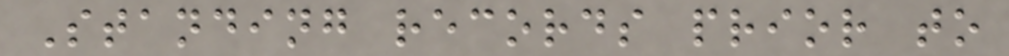Standing records prior to
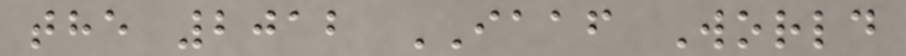the 2012 IAAF World
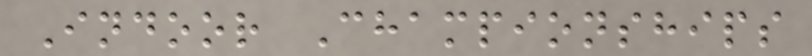Indoor Championships
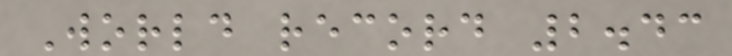World record 2.43
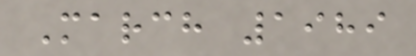March 1989
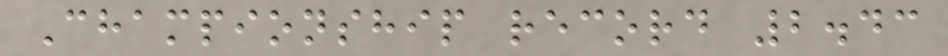Championship record 2.43
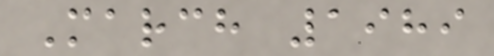March 1989
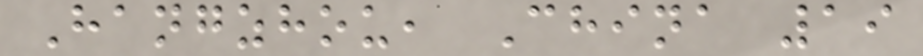Hangzhou, China 19
